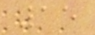15
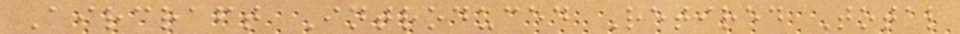Aircraft Introduced Retired Total
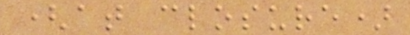(at closure)
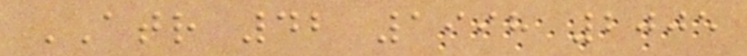ATR 42 1998 2005
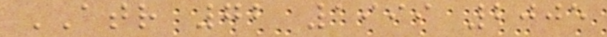ATR 72 1999 2005
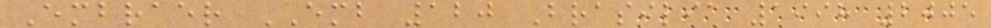Embraer EMB 120 Brasilia 1998 2005
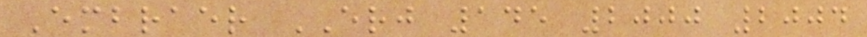Embraer ERJ 145 2000 2004
